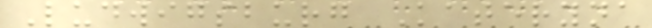Ludwigsburg Kateryna
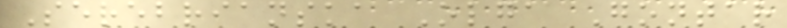Serebrianska Olga Gontar
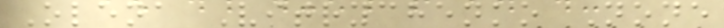Olena Vitrychenko None
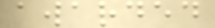awarded
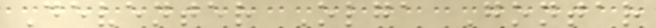Deventer Olga Gontar
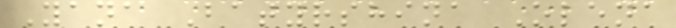Yana Batyrshina Olena
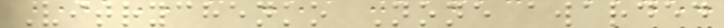Vitrychenko None awarded
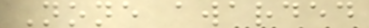None awarded
